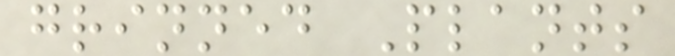grinned Plants
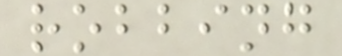robbing
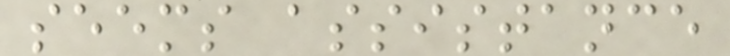seems assistance
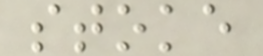stoke
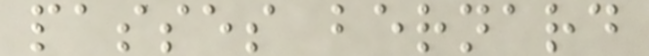passes bernard
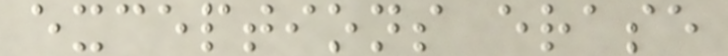exceptions erase
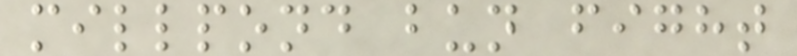millpond bun fight
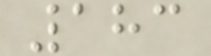183
